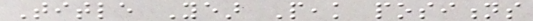Title Year Peak positions
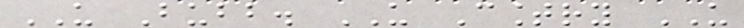US Bubb. US Country US
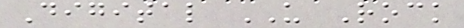Digital US Rock
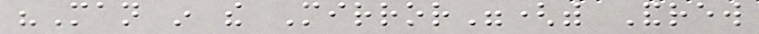"Man in the Mirror"(with Andrew
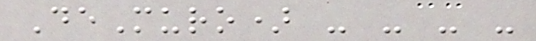DeMuro) - - - -
